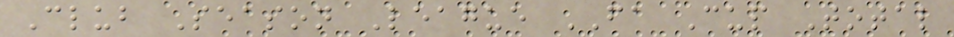Club Season League FA Cup Total
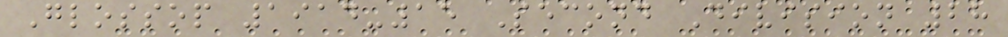Glossop 1914-15 Second Division 28
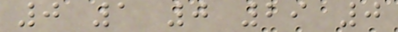0 1 0 29 0
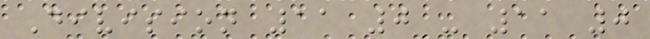Division 11 0 - 11 0
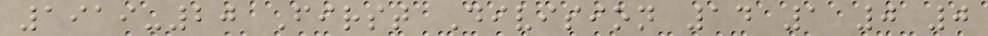1919-20 First Division 14 1 0 0
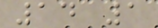14 1
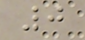0
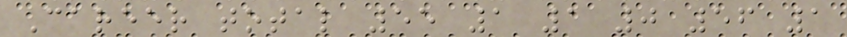Career total 55 1 1 0 56 1
